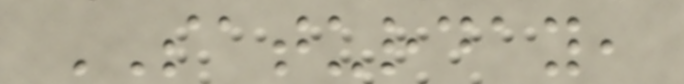SATURDAY,
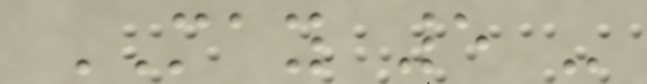MAY 5 -
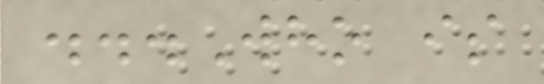...Who is
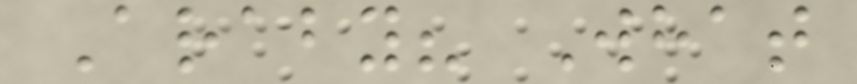Araby? What
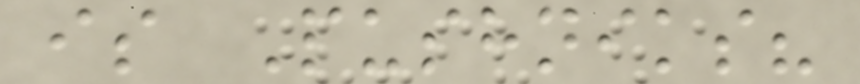is Pushniks?
